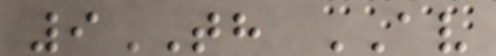9TH AV
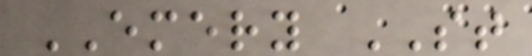EMERY ST
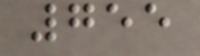755
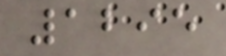1295
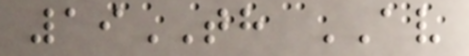19TH AV
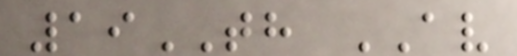19TH AV
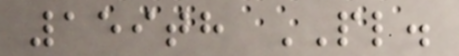159th PL.
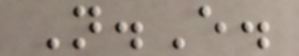N.E.
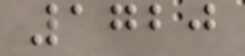1720
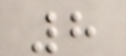8
